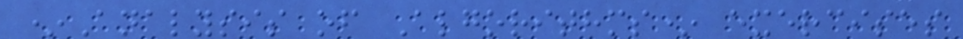*Analysis of Algorithms* exercises
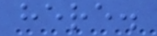here.
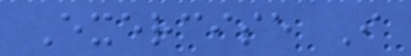Exercise I
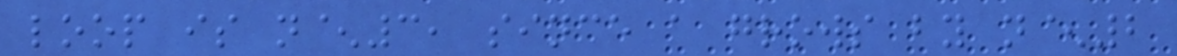loop is n^3, since a grows by n^2
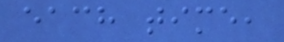each time,
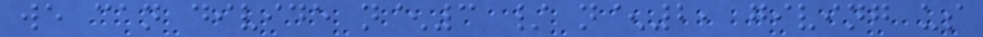we can divide n^3 / n^2, giving us
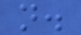n.
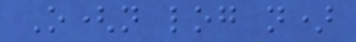O(n log n)
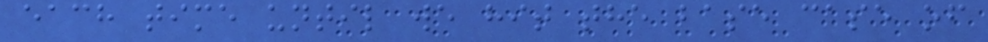each time until we hit the base case of
